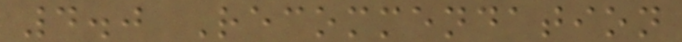4.0 Recommendation
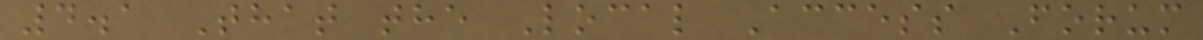4.1 That the Local Access Forum
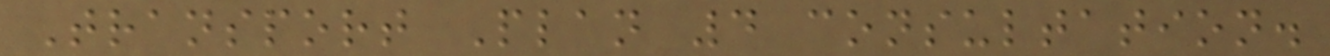Transport Plan 4 consultation.
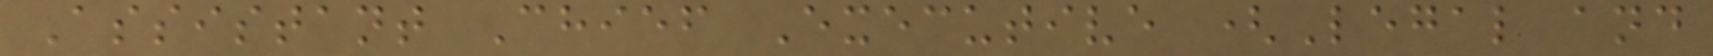Assistant Chief Executive (Legal and
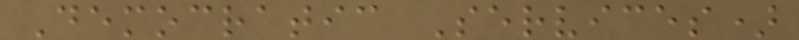Democratic Services)
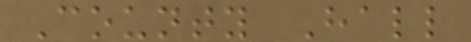County Hall
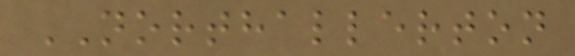NORTHALLERTON
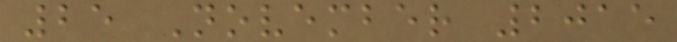25 November 2015
